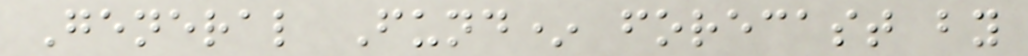General Fund* forecast by
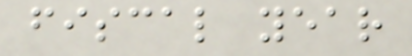fiscal year
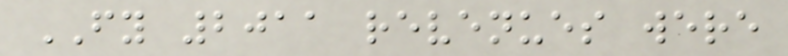FY 2011 revenues were
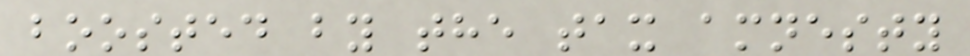boosted by the tax amnesty
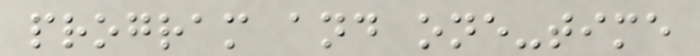program and one-time
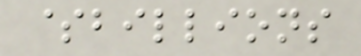$billions
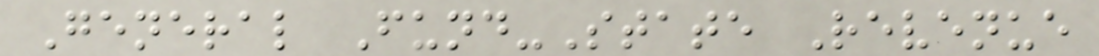General Fund-State Revenue
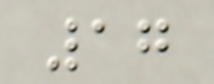17
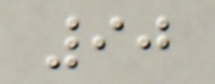90
